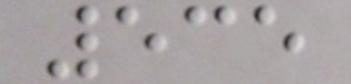535
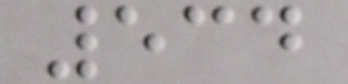534
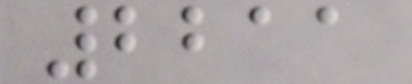2211
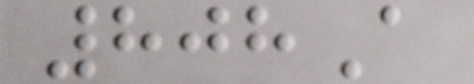808A
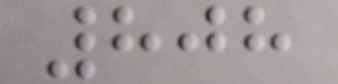808
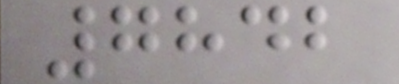7842
